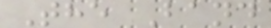The Band
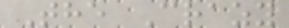The Crazy
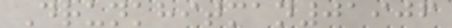Drunkhitman01906
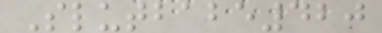Slutbabe420
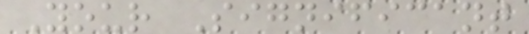Your Significant
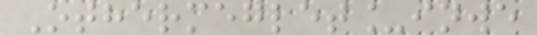Othermeglet_inwe
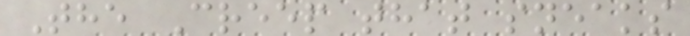The Creep that sneaks
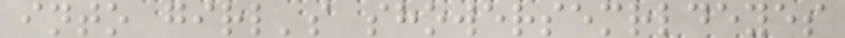into girl's showersemrldeyes
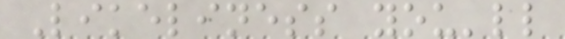Likeliness you'll
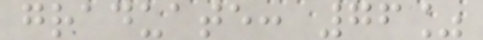graduate: 76%
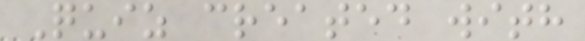Quiz created with
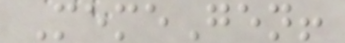MemeGen!
